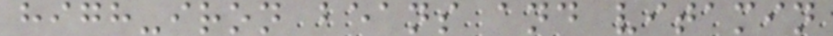high-iron beans and vitamin
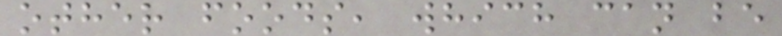other foods, which can be
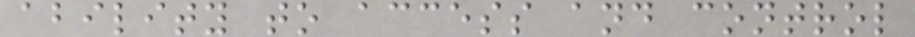ability to access and control
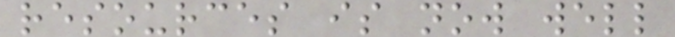resources is now well
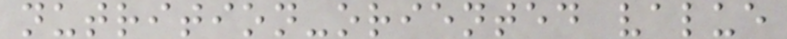nutrition-oriented value
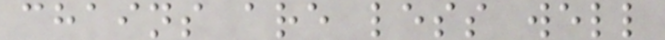chains are less well
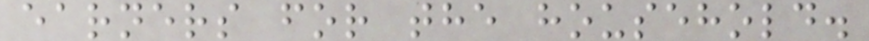earners for the household.
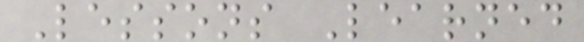Lessons Learned
